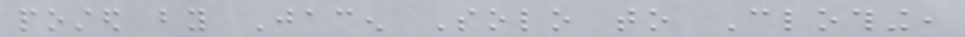posted by Jacen Solo to Clothing,
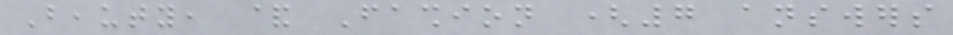Beauty, & Fashion (7 answers
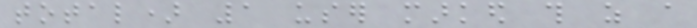total) 1 user marked this as a
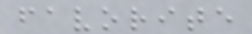favorite
